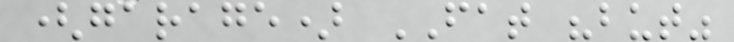(garage) FAT "but"
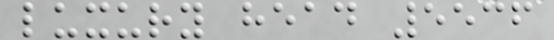luxury head 5536
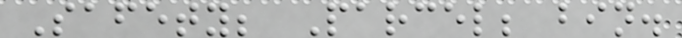Safety; Parcel; bin.
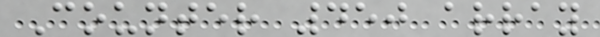Counter 450 array
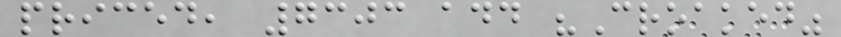priced, 7303 add "Croaked"
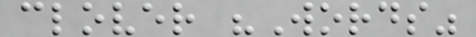clover "Words"
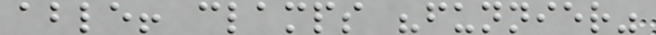able! clamps "funnier"
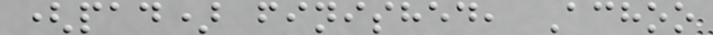(pad) finished, Achoo
